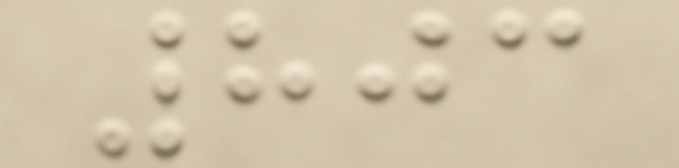803
